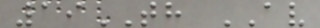19TH AV
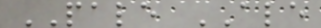PALE ALE
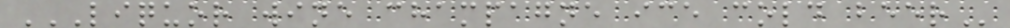LIQUOR WINE CHAMPAGNE ICE COLD BEER
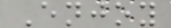Enjoy
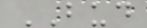BUD
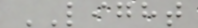LIGHT
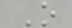O
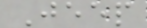Jeep
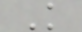K
